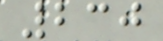230
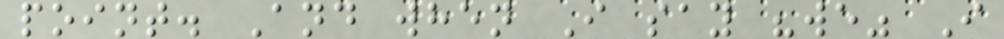point. And when I say "we" I
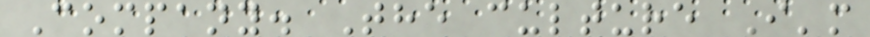Company. The culture I'm
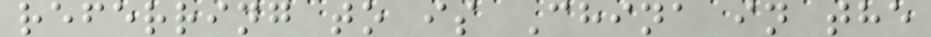referring to is China in the
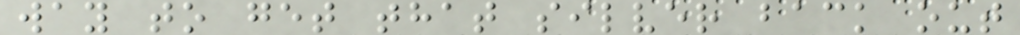way to get that silver back out
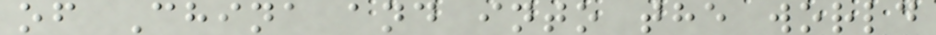of China and into the world
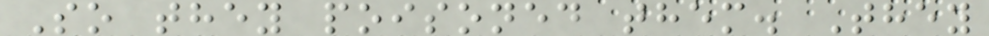So they poisoned them. They
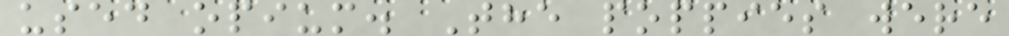used opium. The poppies were
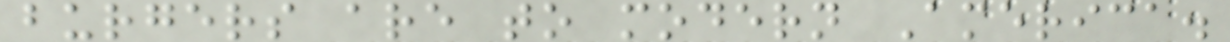burgers are to modern America.
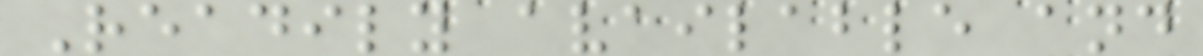Readily available and
